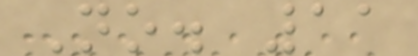No. 11
